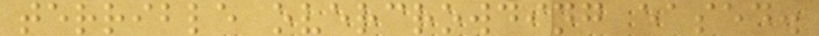terrible overcrowding eased.
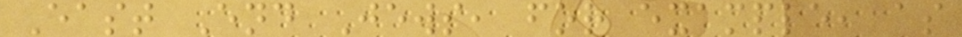East End Jews, for example, as
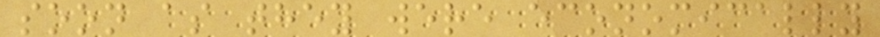soon as they were economically
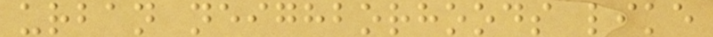urban neighborhoods like
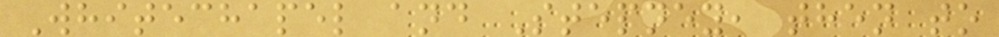Whitechapel and Stepney, then to
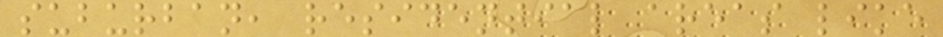suburban, residential areas like
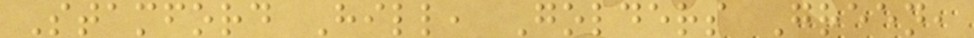Stamford Hill, Golders Green,
